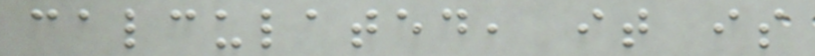calculated, it is
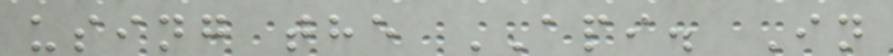using the API. In
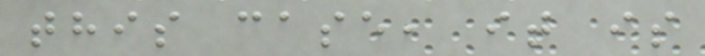this case, it is
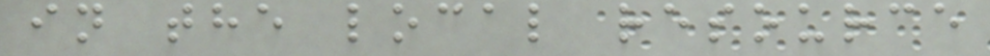in the local resource
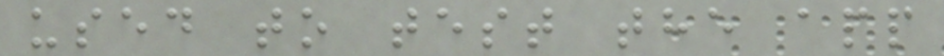used to test the app
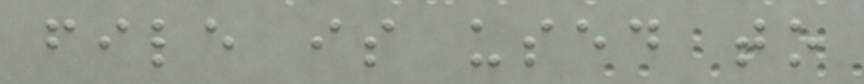file is used to
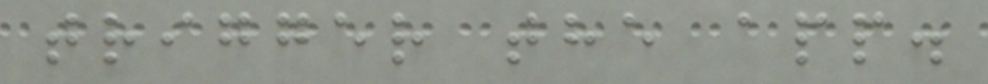trigger the app.
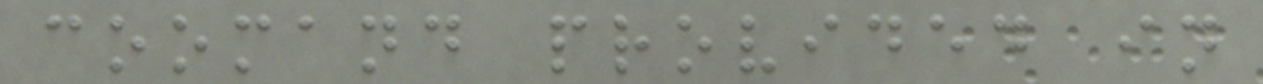coomand provided in
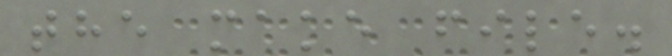the make file.
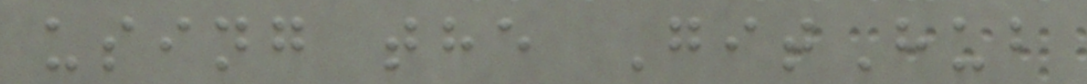using the GitHub
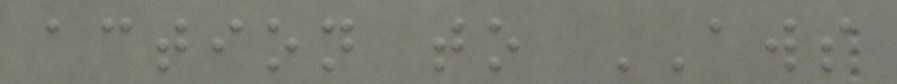action to AWS
